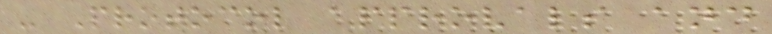- Protocol approvals and
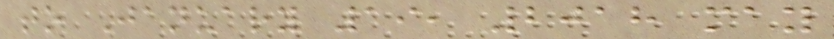to January 19, 2018 may
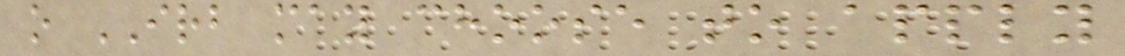o IRB may choose to apply
